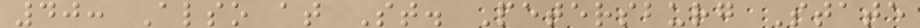40: Also at St. Petersburg State
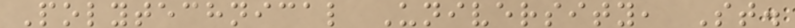Polytechnical University, St.
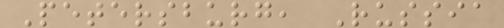Petersburg, Russia
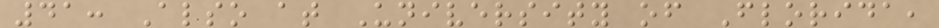41: Also at University of Florida,
